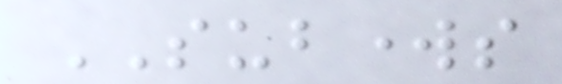SUBWORKS
